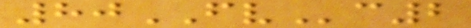80FVc2
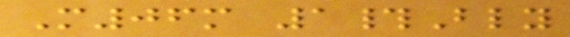M06m 1#Bly
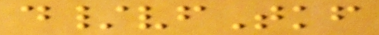d/vfTkf
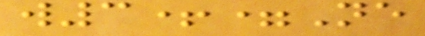w3+=Ne
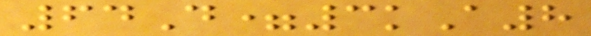64D=3kA8
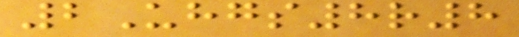2Uhgs8r8
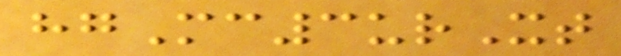hgMc3urXt
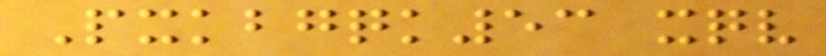Pxkbgqk53 xqv
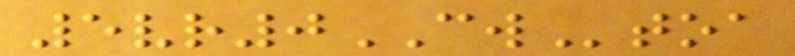5vr0CWtoa
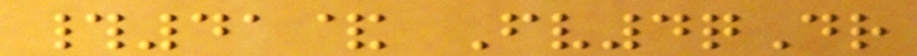#41& Fv4qDr
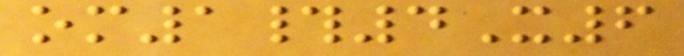om1#4X6
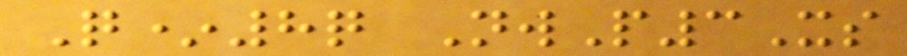Q*8q NwP3Xs
